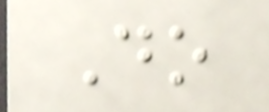Do
